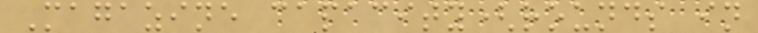Magazine capacity(rounds in
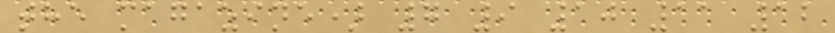the magazine) 7 9 10 11 12
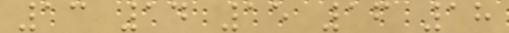13 14 15 16 18
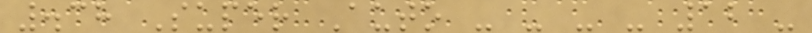.38 Super Auto - - - - 12 -
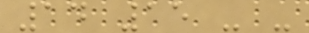14 15 - -
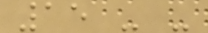15 - -
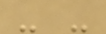- -
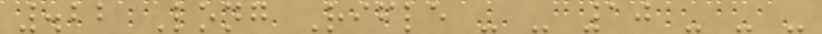.22 Long Rifle - - 10 - - -
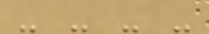- - - -
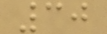30
